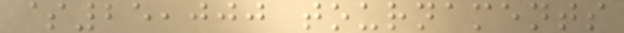$25,000 tournaments
